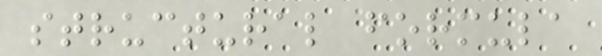structural formula
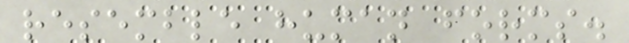resemble human forms.
